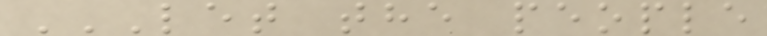LET THE PEOPLE
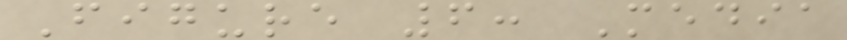Figure 6: Media
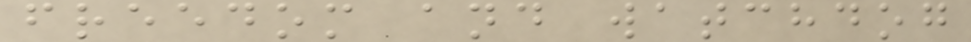freedom and watchdog
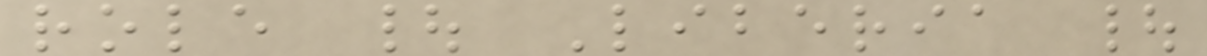role | Liberia |
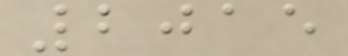2015
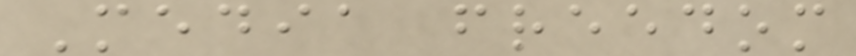Media freedom
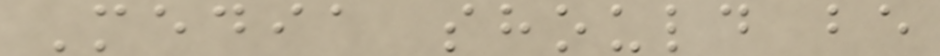Media should be
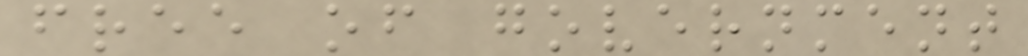free of government
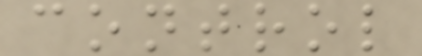control
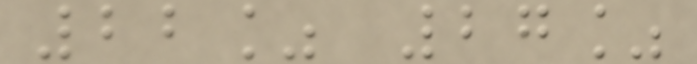22% 27%
